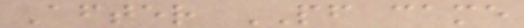After PF came
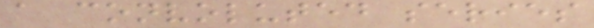a convoluted series
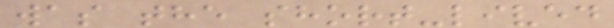was the short-lived
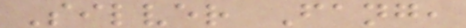Silver Fang,
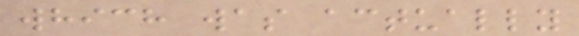which was actually
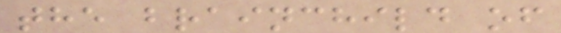the brainchild of
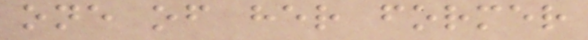one of her former
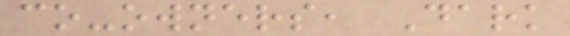co-owners, Dark
